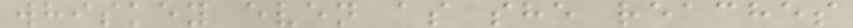whiskey even as she reaches
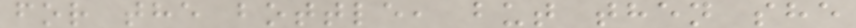for the bottle, but then she
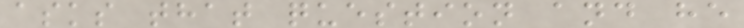asks that question and he
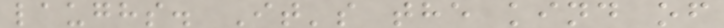laughs. It's the kind of
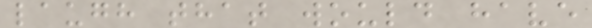laugh that would have
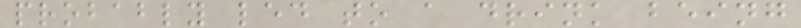probably led to a drink being
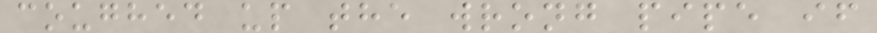coughed up the wrong pipe if
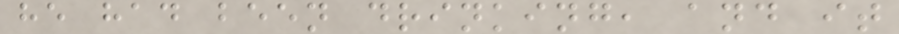he had been drinking, and it
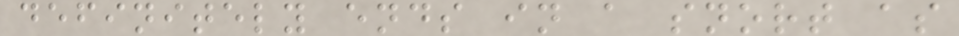definitely ends in a snort as
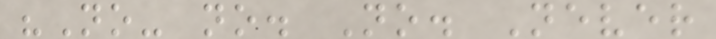"No- no. No. Never
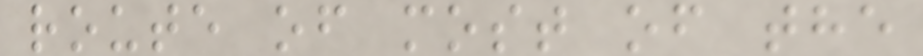route of most of the
